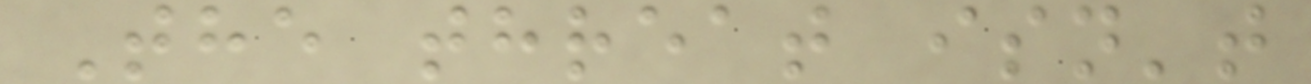The threat isn't
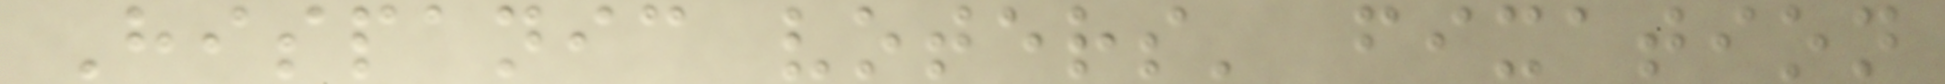Hispanic voters' fixation
